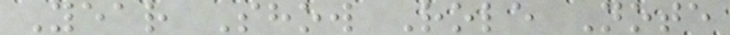Year Show Role Note
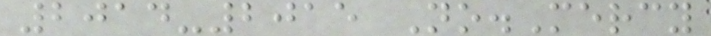2014-2015 No.Mercy
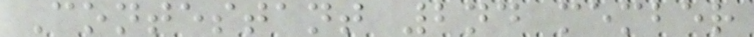Contestant 2nd member
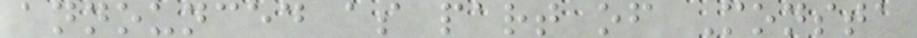announced as part of Monsta
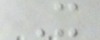X
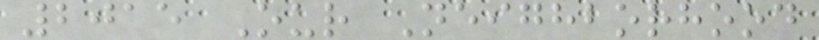2015 Our Neighborhood
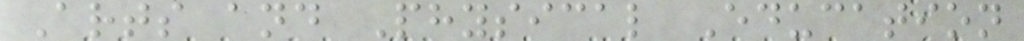Arts and Physical Education
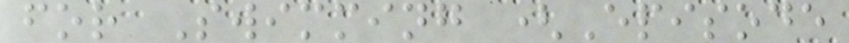for Swimming (Episode
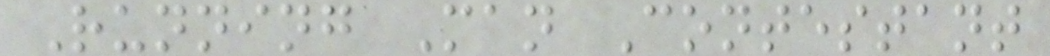Running Man Contestant
